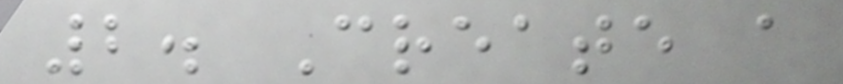2. Create a
